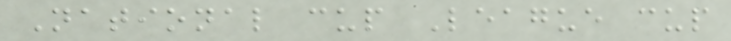National cup League cup
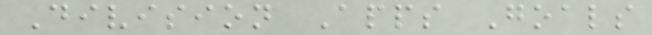Division Apps Goals
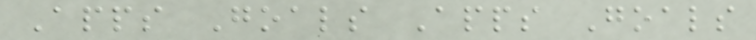Apps Goals Apps Goals
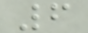6
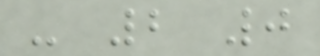- 2 0
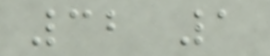32 1
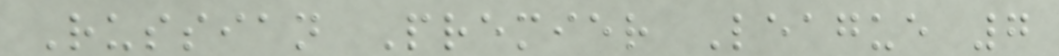Russian Premier League 7
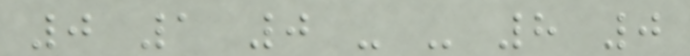0 1 0 - - 8 0
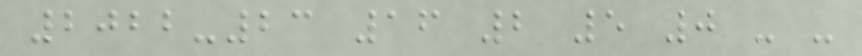2022-23 16 2 5 0 - -
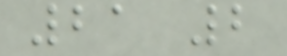21 2
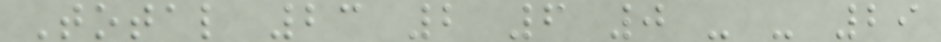Total 23 2 6 0 - - 29
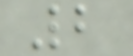2
